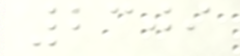2309
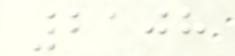2108
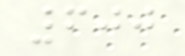600
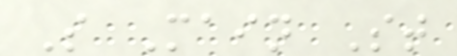S Main St
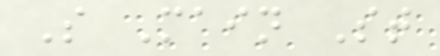S Main St
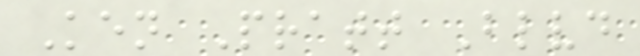Ken Pratt Blvd
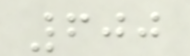600
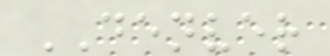DENVER
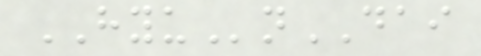HYUnDAI
